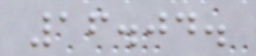16.04.
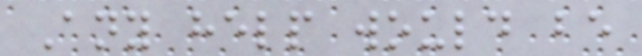Any help would be
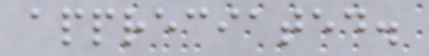appreciated.
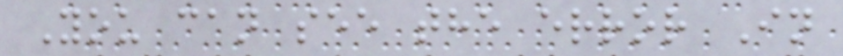You can see the error In
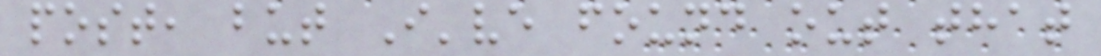post, but I've found out that
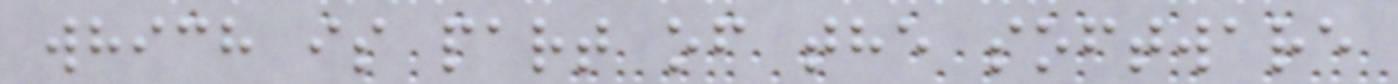which is part of the software
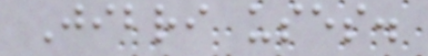Jibri uses.
